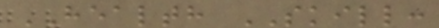HEALTH SKILL:
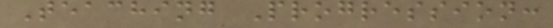Teaching Progression:
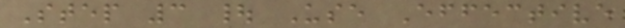Step 3 | Use Effective
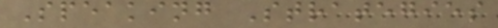Speaking Strategies
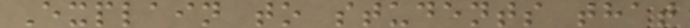Explain to students that
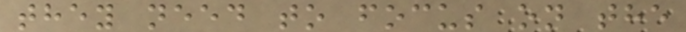they need to focus on the
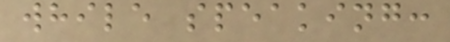while speaking:
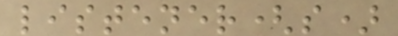listener(s)
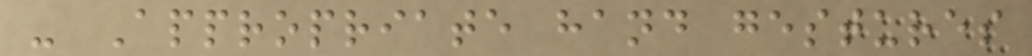- Appropriate hand gestures
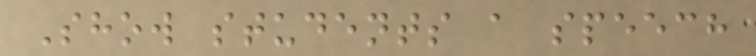Show students a speech
